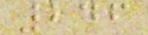246
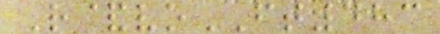R&voFT483
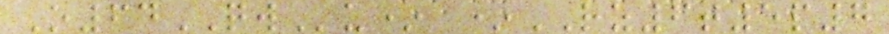O64QWu* *RZ6t5p7
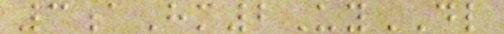3aHm2UyDL
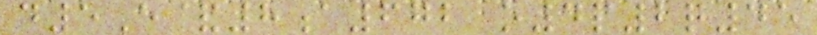d5E&8a672 o4p2q45
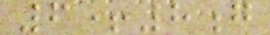6+8g
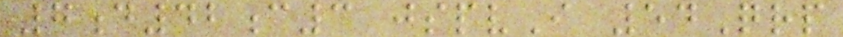7d42c3 jspvI 54Qrp
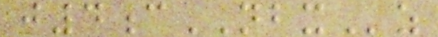j4cNBXz
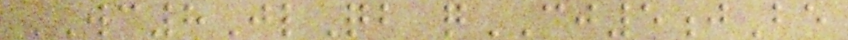WC8JlQb qCJ5jBe
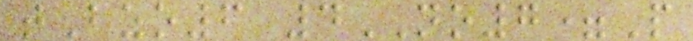tBzo6 4NO7=P
